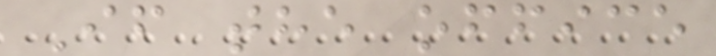If the office
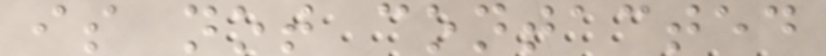is not contacted
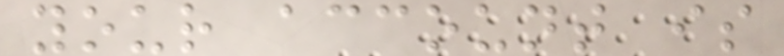your account is
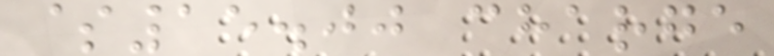$15.00 charge
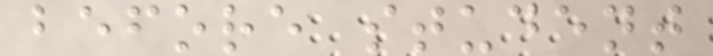before student
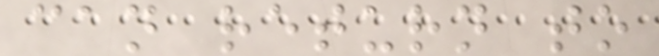can return to
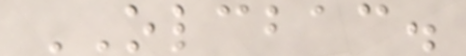OLCBAC.
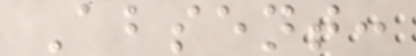Absent:
